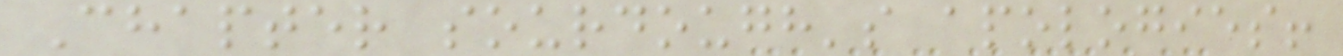Chapter sourdough's apologies!
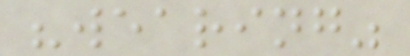"wearing"
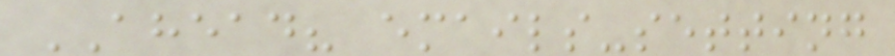AHEAD? emails-setting
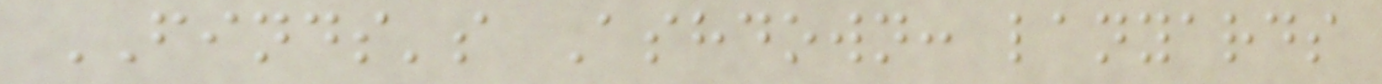FINDS's Ashdown: lanyards
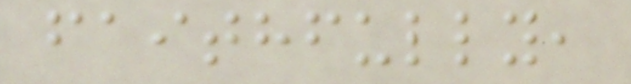faithfully,
